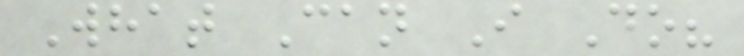What Can I Do?
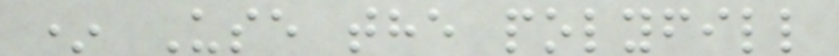* Use the polyfill
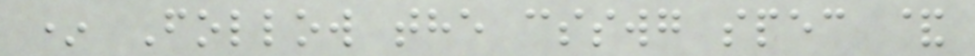* Follow the csswg spec &
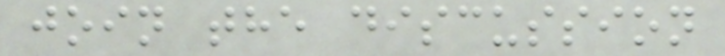join the discussion
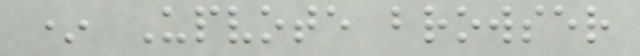* Upvote browser
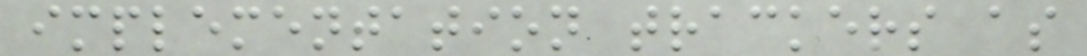implementation trackers as
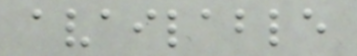available
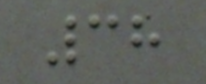38
